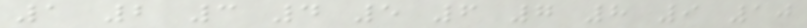1 2 3 4 5 6 7 8 9 10
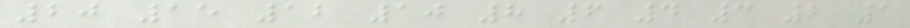20 15 12 10 8 6 4 3 2 1
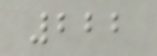222
